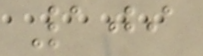109
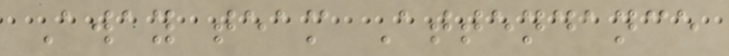Away team Attendance
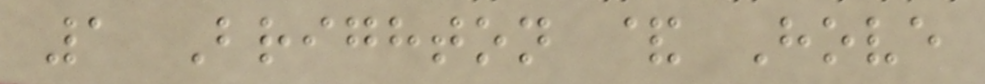1 Brighton & Hove
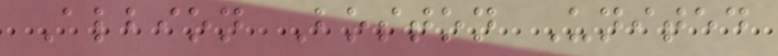Albion Boston United
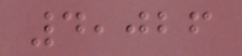4,026
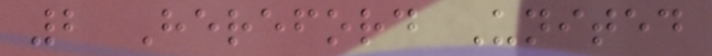2 Hereford United
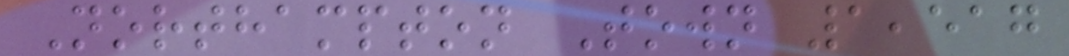Northampton Town 1,517
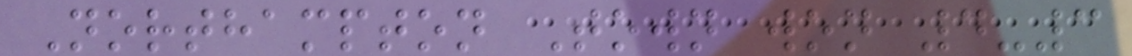Northampton Town won 4-3
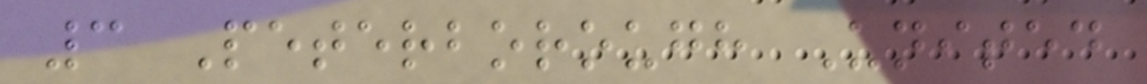3 Peterborough United
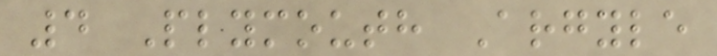4 Plymouth Argyle
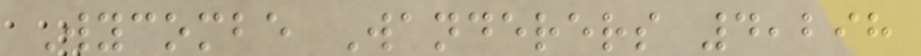Wycombe Wanderers 4,298
